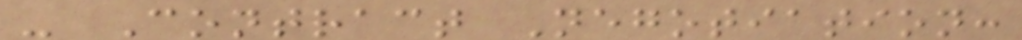- Contract Negotiation:
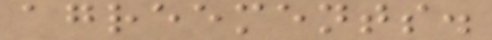agreements.
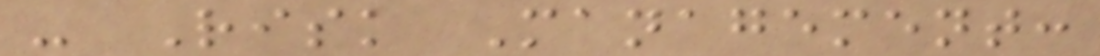- Risk Management:
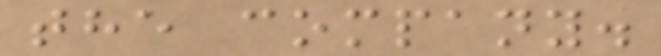the company.
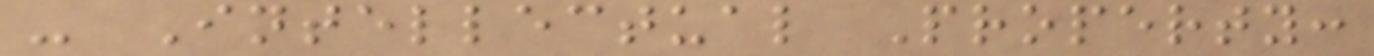- Intellectual Property:
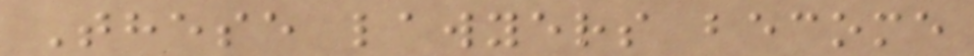These lawyers become
